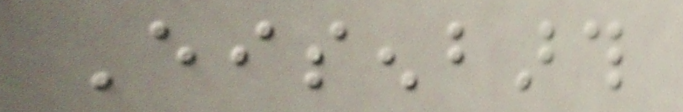Eisenbarth
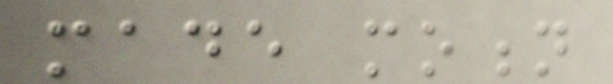made motion
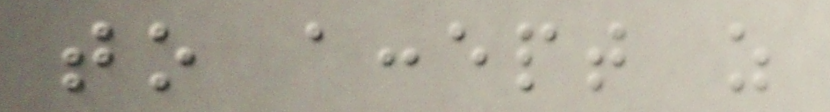to accept as
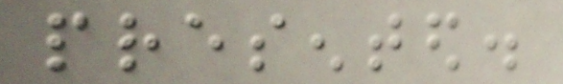presented.
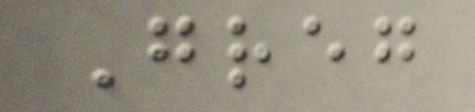Greg
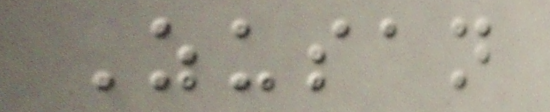Zusan
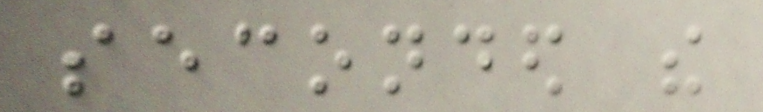seconded the
